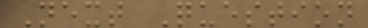Next Question
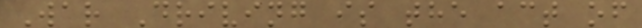War Driving is the act of
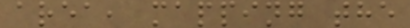area, mapping the
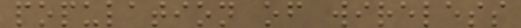population of wireless
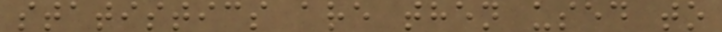statistics are then used to
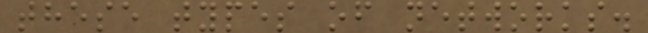these types of networks.
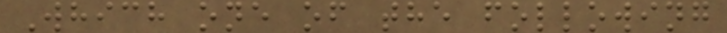Which one of the following
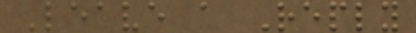Leave a Reply
